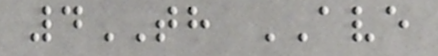4TH AVE
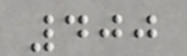400
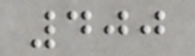400
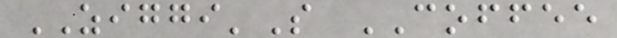ZIGGI'S COFFEE
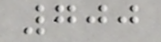700
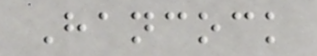Hancock
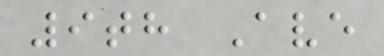9th Ave
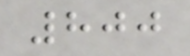800
